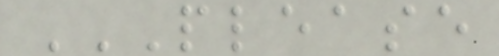PLEASE
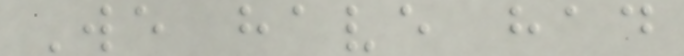We have had
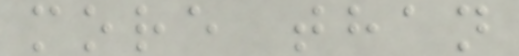more than
